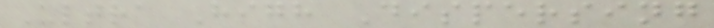Ultra High Dispersing
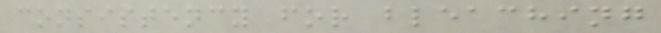consistency for bleaching
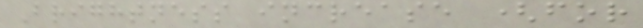Brightness increase (for
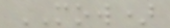MOW)
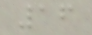16
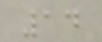14
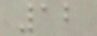12
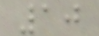10
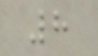8
